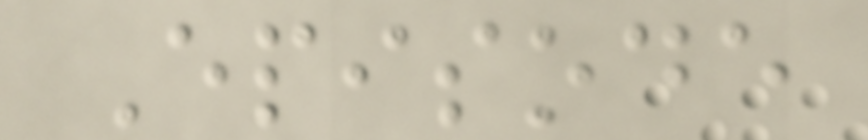Episode
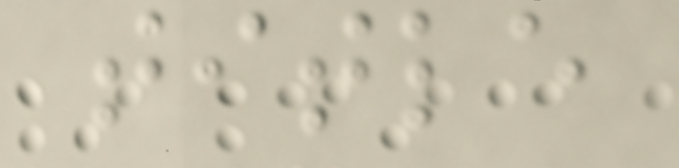title
